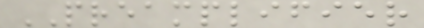PREAMPLIFIER
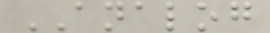ANALOG
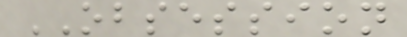OBSESSION
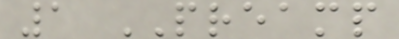1 PREAMP
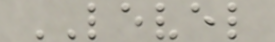LEVEL
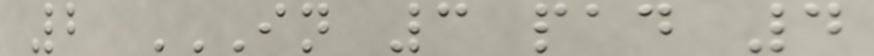2 IN 3 PAD 4
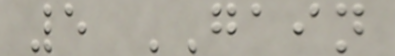5 GAIN
